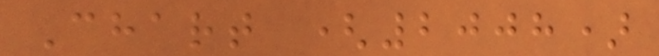Chart (2008)
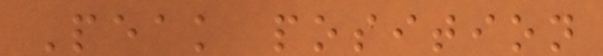Peak position
